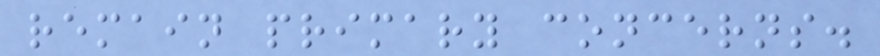remain primary concerns.
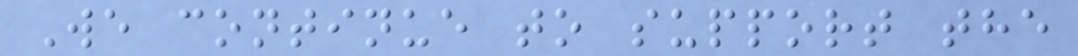We continue to support the
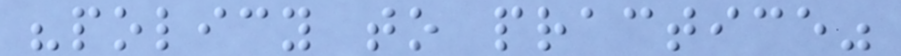"policy to practice"
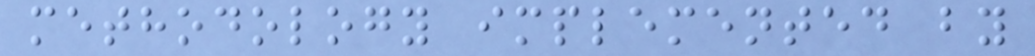methodology implemented by
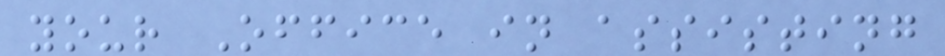your Office in assisting
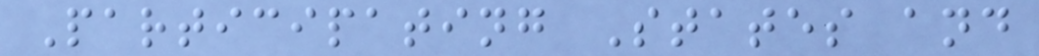Participating States and
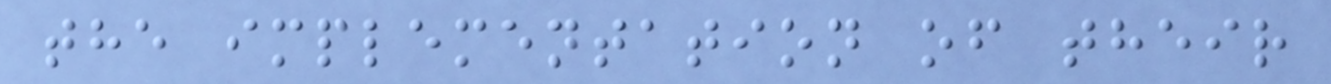the implementation of their
